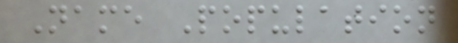Name Population
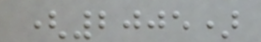(2005)
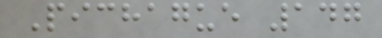Pichague 147
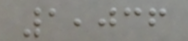1,036
